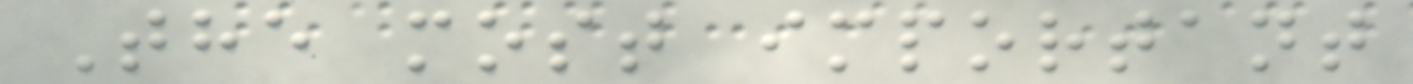The most important
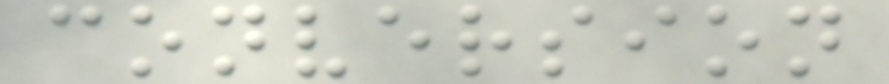conversion
